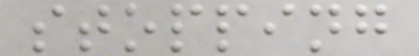stopping
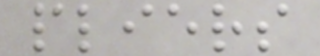pliers
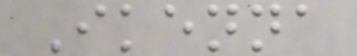Ikenna
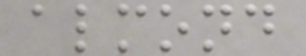almond
